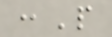:P
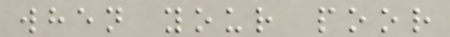when your poor
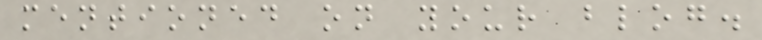mentioned on your blog.
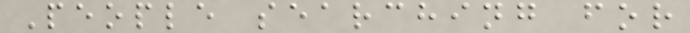People searching for
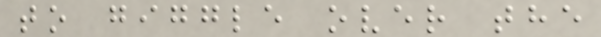to giggle over the
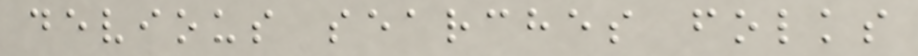devious searches folks
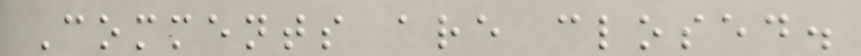Comments are closed.
